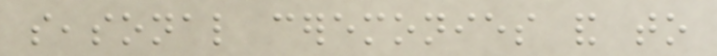seasonal ceremonies and to
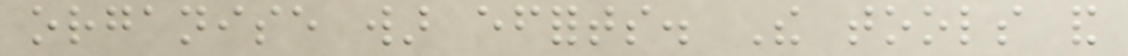organise war efforts. The tools and
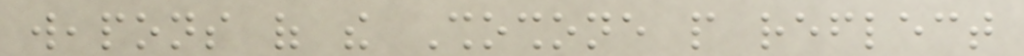weapons of the Shoshone people reflect
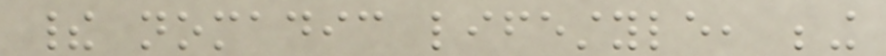their nomadic lifestyle, being
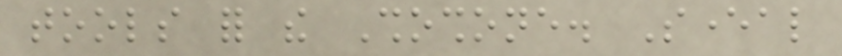tools for the Shoshone. Several
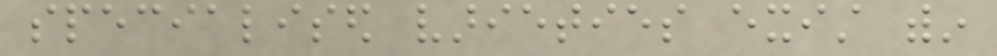specialised varieties exist within
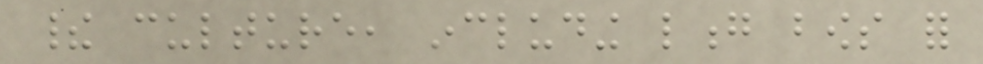their culture, including long bows for
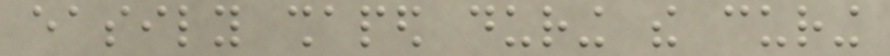easily shaped during the curing
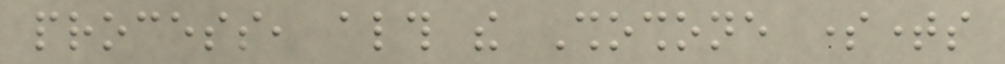process, although the Shoshone sometimes
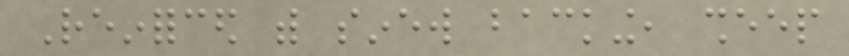Reinforced with sinew backing, sheep
